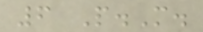6 P.M.
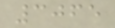3065
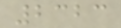2323
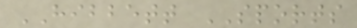HIBBETT SPORTS
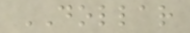DOLLAR
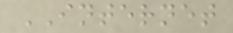INTERNET
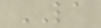LA
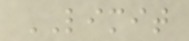LIMIT
